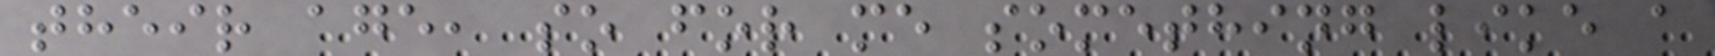their age, so for me something like a
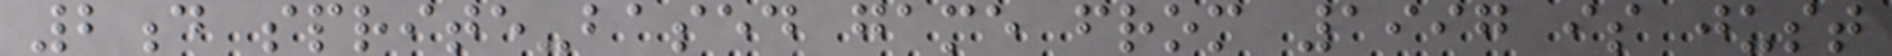2d sprite-based game from 1997 is just
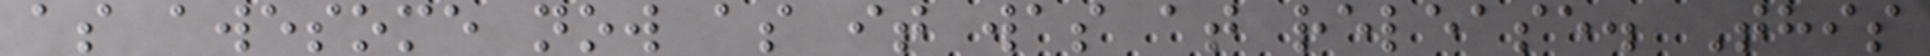as awesome now as it was at release. This
